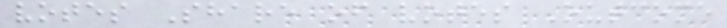votes Share of votes Outcome
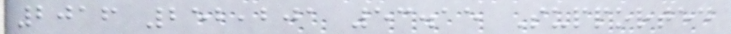2016 252,201 53.15 Supported
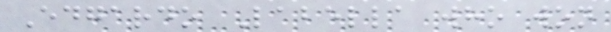Edgardo Labella who won
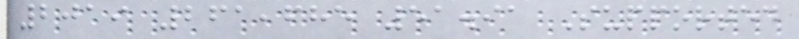2019 261,685 51.91 Supported
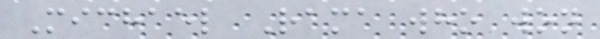Michael Rama who won
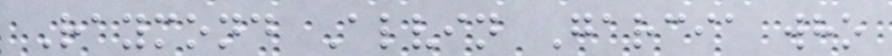Raymond Alvin Garcia who
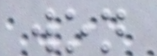won
